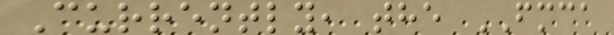Currently, the FMCA
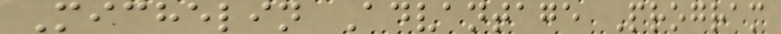Michelin Advantage Program
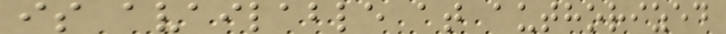is available at authorized
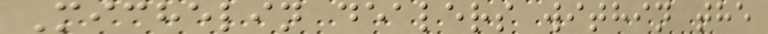Michelin dealers within the
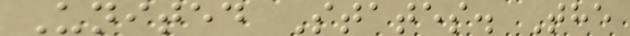United States. The
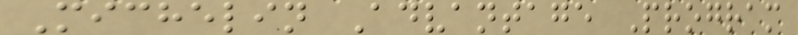Michelin Advantage Program
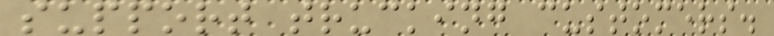support trucking customers.
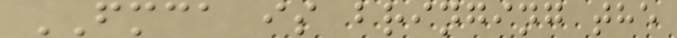FMCA is bringing the
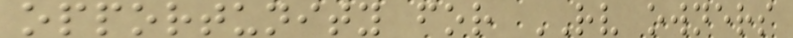opportunity for RV owners
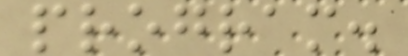program.
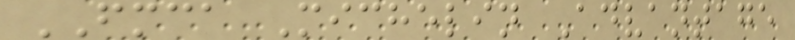FMCA Michelin Advantage
